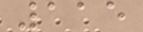115
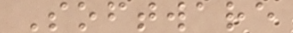Software
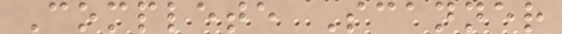Complete Scanner
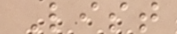List
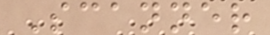Scanner
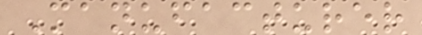Manufacturer
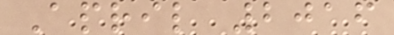April 2016
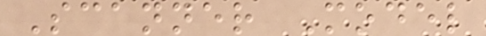Scanner Model
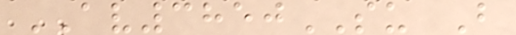AV3850SU B
